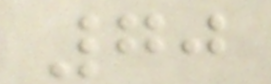70
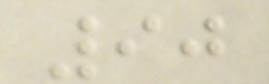90
